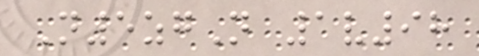N5zgN 1v98
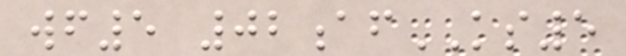wf5 02afKS5
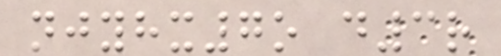njyhx7o d3r
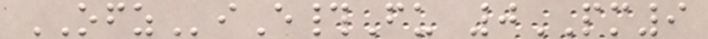OFZiE#Fu 0PM9
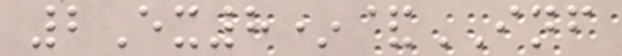2Ex8*&INF
